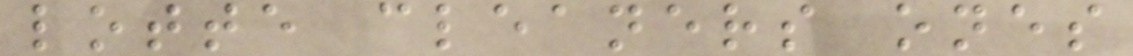lotte cleaners ones
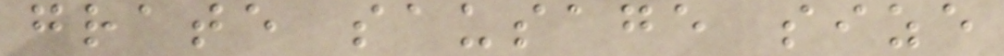grate sausage size
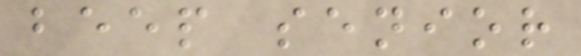beep senior
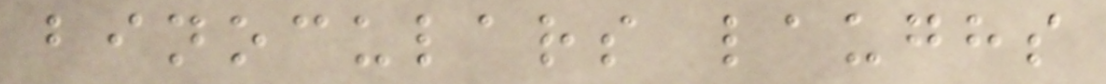binoculars laughs
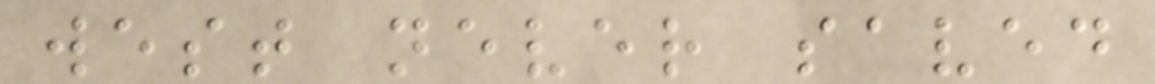west never saved
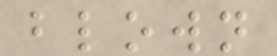blown
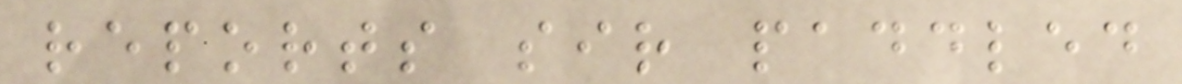reports sir paddled
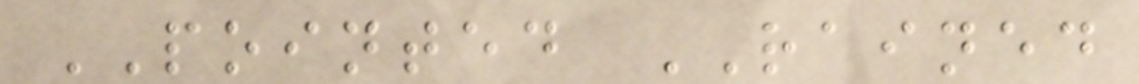POINTED RAINED
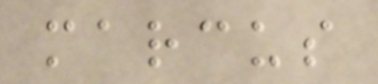marcus
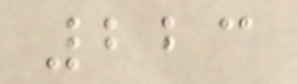223
